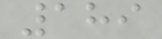189
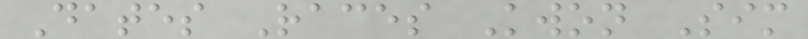Dates Races Kwon Sim
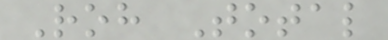Roh Total
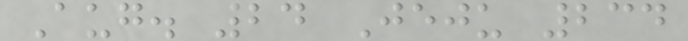Aug. 24 Jeju 234
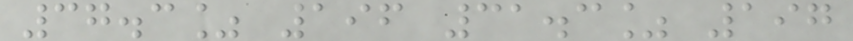37.3% 196 31.3% 197
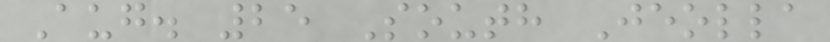Aug. 25 South Jeolla
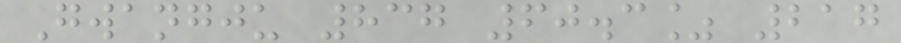Gwangju 837 60.3% 217
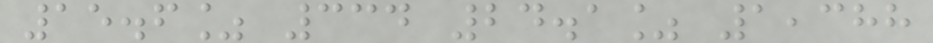15.6% 334 24.1% 1,388
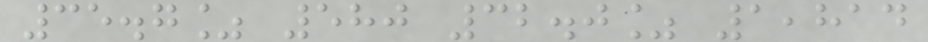35.7% 580 32.0% 1,814
